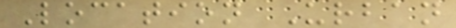Location Urban
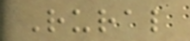Rural
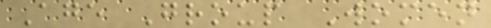Age Group Women
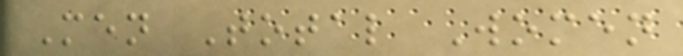Men Total Women
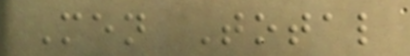Men Total
